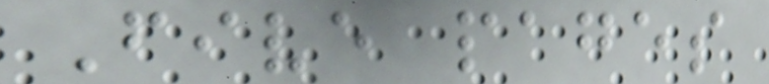Five pages
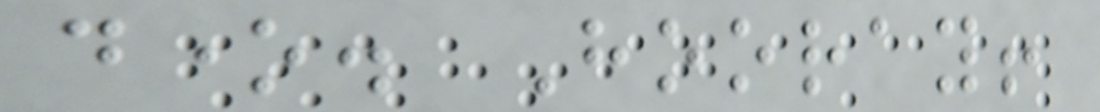done. Hooray!
